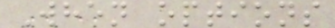When options
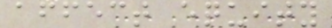affect equity
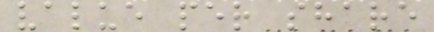value per share
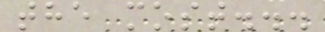the most...
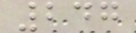247
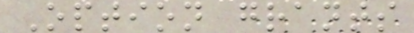Option grants
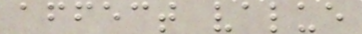affect value
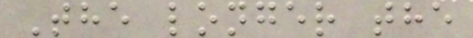The longer the
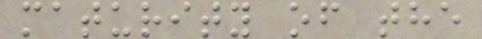maturity of the
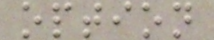option
